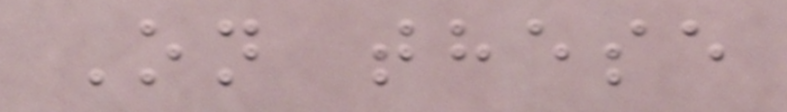On these
